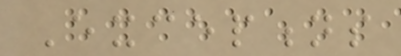Exceptions
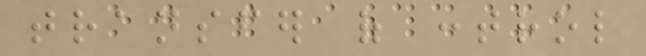transfer of control
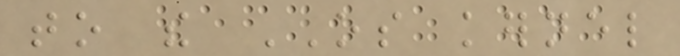to the OS kernel
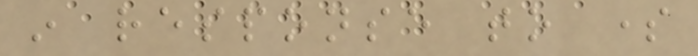in response to some
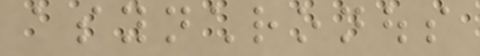asynchronous
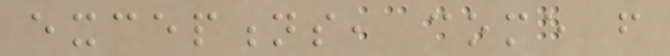exceptions, come from
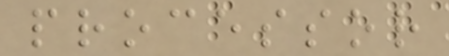processor
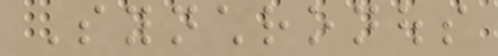Synchronous
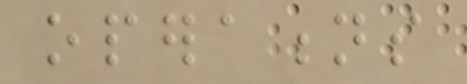operations
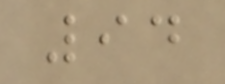94
